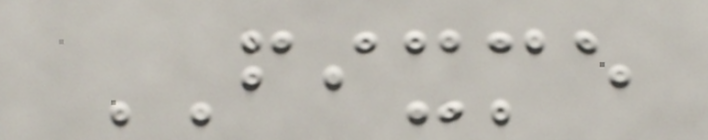FIXME
